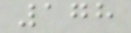178
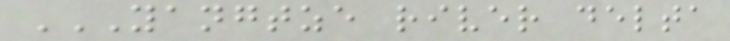YANGTZE RIVER DELTA
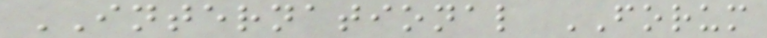INTERNATIONAL FORUM
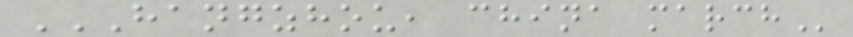HANGZHOU, CHINA MARCH
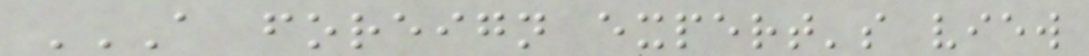A FOREIGN EXPERT'S VIEW
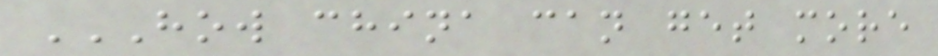HOW CHINA CAN GET MORE
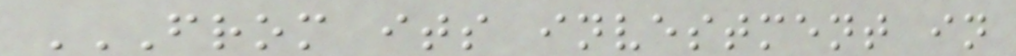FROM ITS INVESTMENT IN
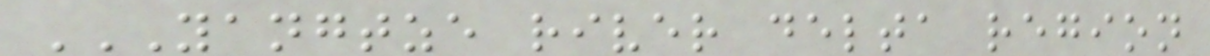YANGTZE RIVER DELTA REGION
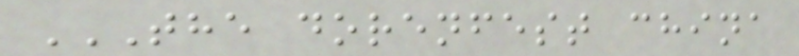THE DORENFEST CHINA
